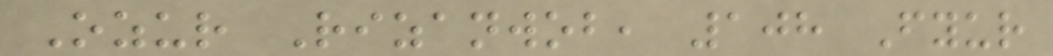Ozur Rizanwob, 108 Fyur
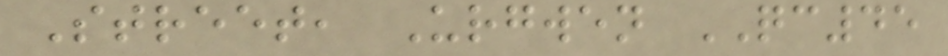Street, Urgwen QC45
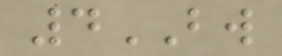4BW
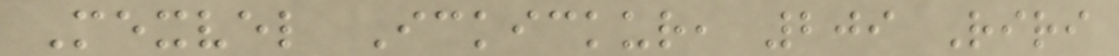Mexvel Ickickur, 209 Riri
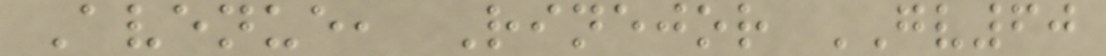Avenue, Rinejor GV60
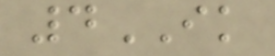4IK
